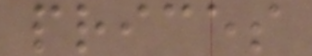prices
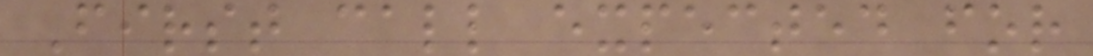First call expected for
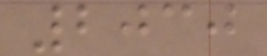2030
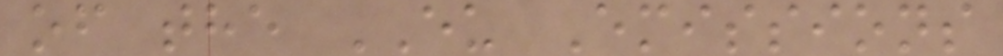of the EU Emissions
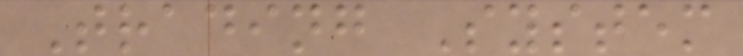Trading System
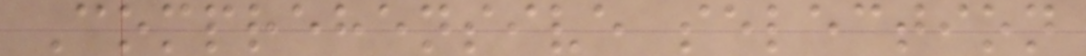Comprehensive selection
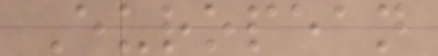European
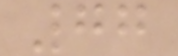77
